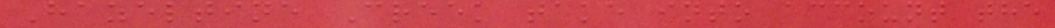Hazeltine Creek take into account the
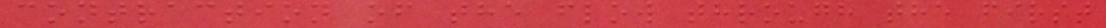contraction of the flow through the first
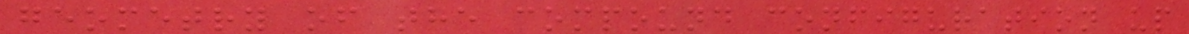geometry of the compound configuration up
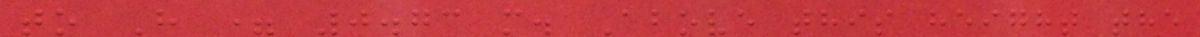to H = 0.73 m. Above this height the
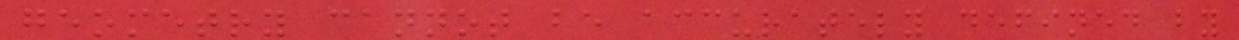geometry cannot be accurately defined by
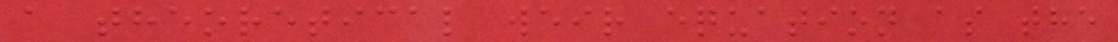a theoretical weir equation as the
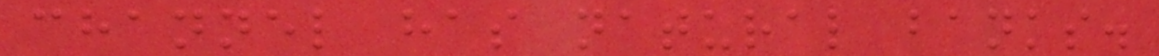channel has natural banks.
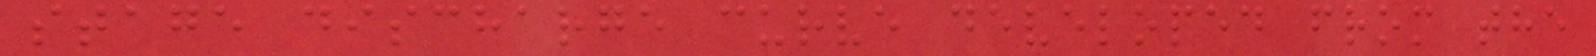stage discharge curve developed from the
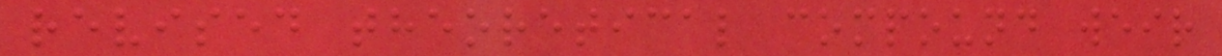revised theoretical compound weir
